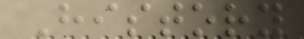History
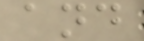and
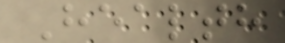Health
